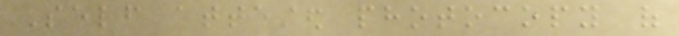Self attested photocopy of
